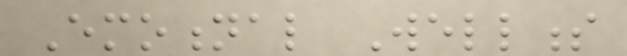Emotional Wellness
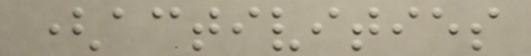(activities
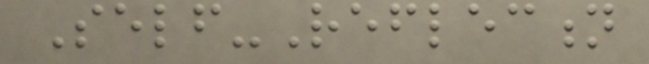Self-Reflection
